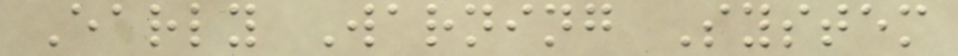Early Warning System
